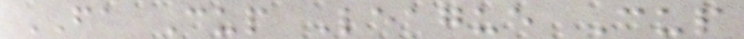FA Cup League Cup
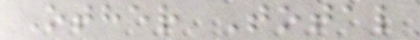Other Total
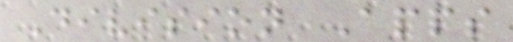Division Apps
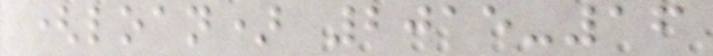(loan) 2015-16
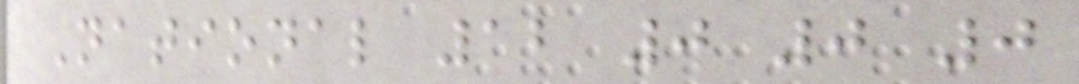National 12 0 0 0
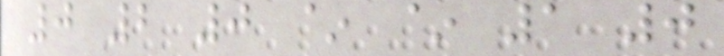0 2 0 ~ ~ 1 0
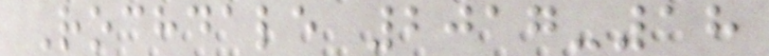Rochdale 2017-18
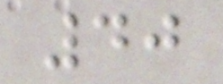40
